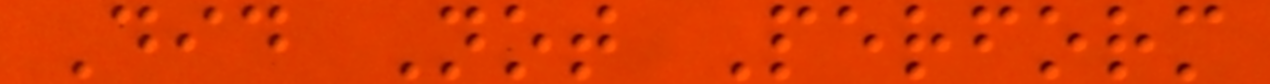Did Not Perform
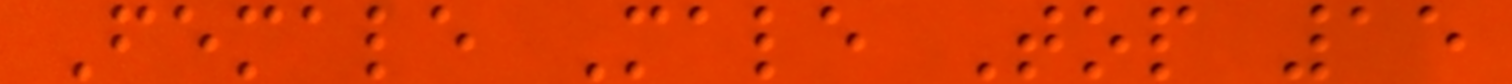Female Male Top 15
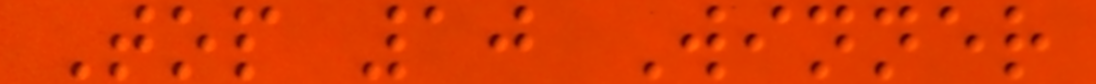Top 10 Winner
